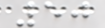50
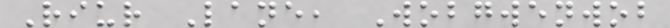Riur Lane, Wobgwenwob
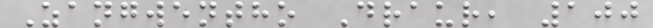Zangwentho Draur, 100
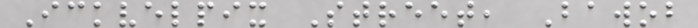Ickvelpix Street, Bawob
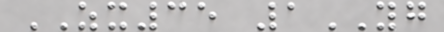ZX35 1YG
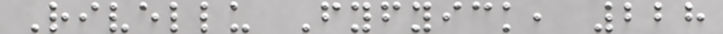Rivellu Fyfyick, 228
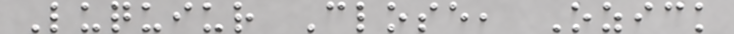Luquiur Close, Ozick
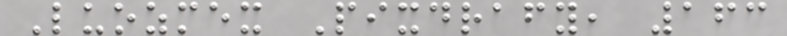Luozmex Pixdrafy, 163
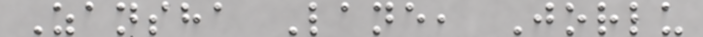Zansha Lane, Jorlu
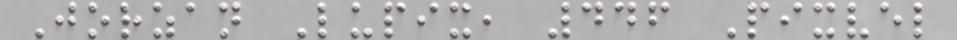Jorzan Lupix, 446 Pixvel
